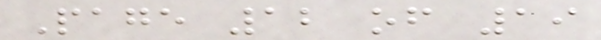Page 12 of 19
